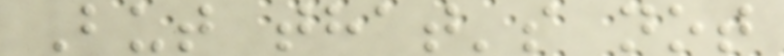But that's not
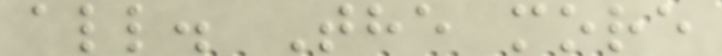all. The more
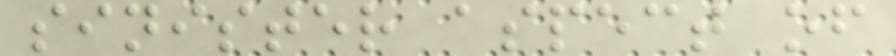sinister aspect of
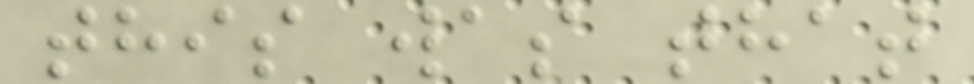this was that
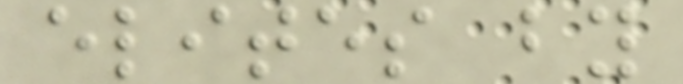elites by
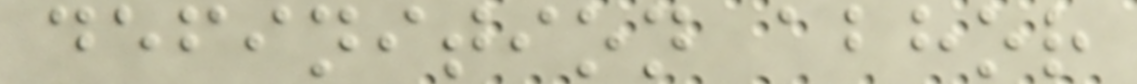definition abhor
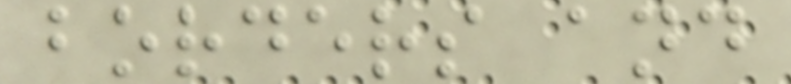borders and
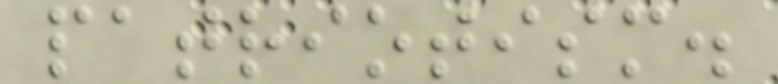patriotism.
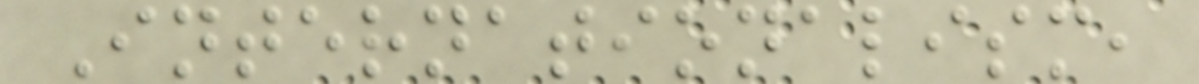Internationalism,
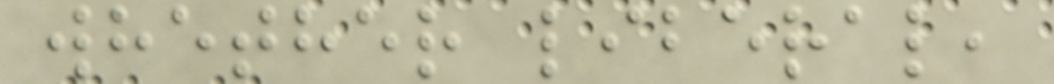whether liberal,
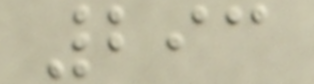293
